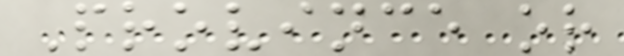Province or
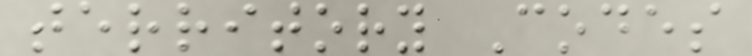territory Codes
